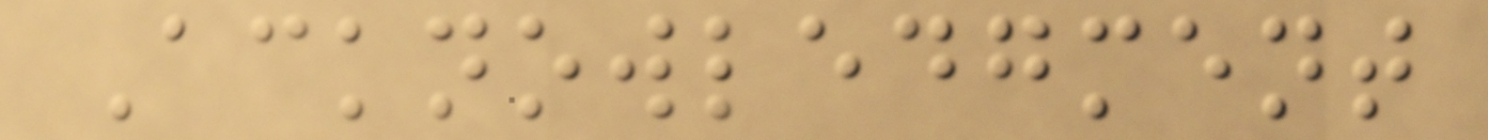Acknowledgment
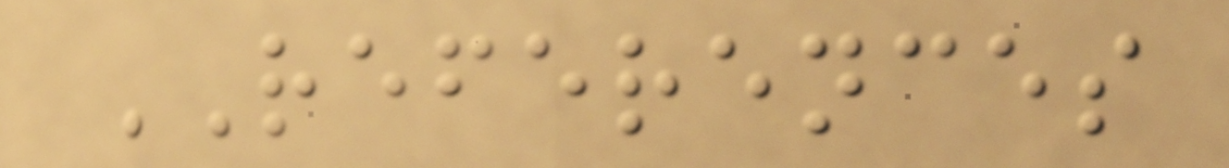REFERENCES
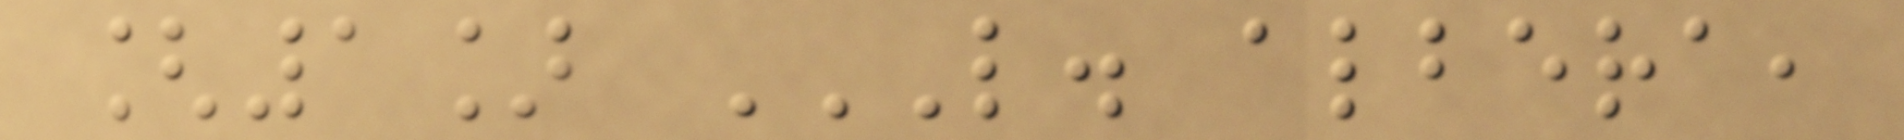[1] L. ALBERA,
